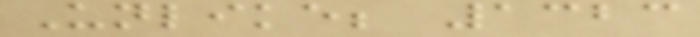Unlike; 1323
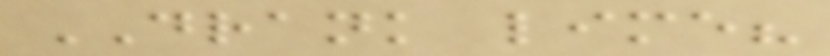DRANK lime?
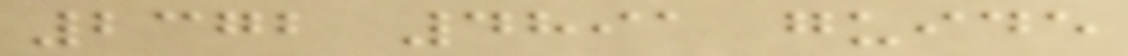2372 4891 guide
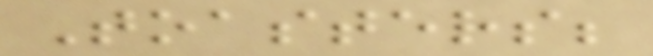Toasters;
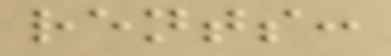rents:
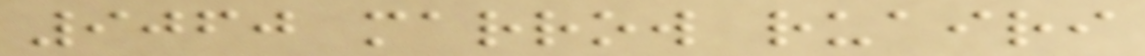9060 marrow ruairi
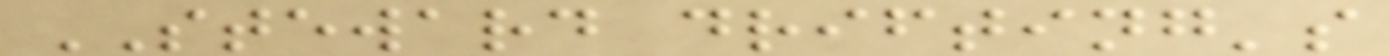STEWARD drifting's
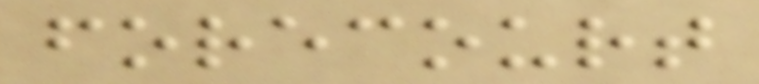forecourt
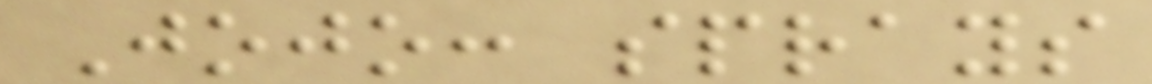Jojo: sprays
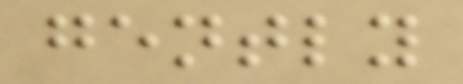gently
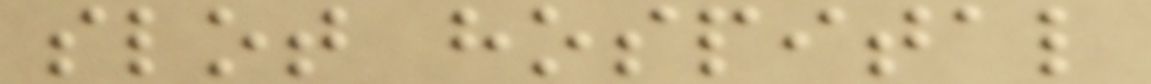slot hospital
